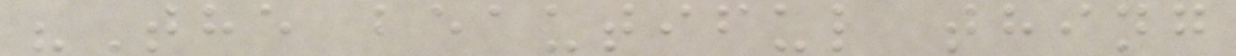"The beautiful thing
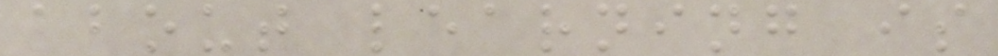about learning is
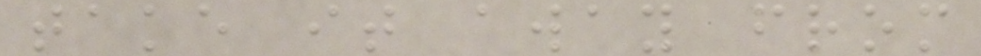take it away from
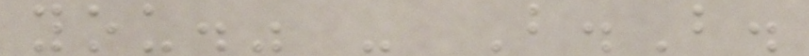you." - B.B.
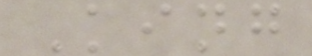King
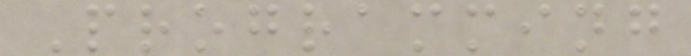Programming
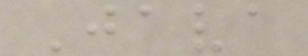Java
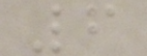6
